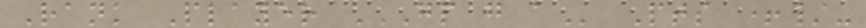Rank Player GP G A Pts +/-
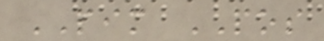PIM POS
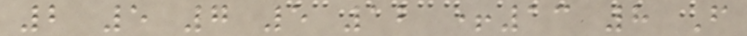2 5 7 5 12 +13 8 F
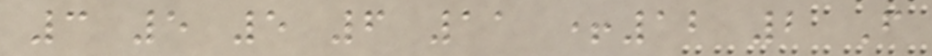3 5 5 6 11 +12 2 F
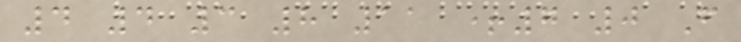4 4 3 8 11 +7 0 F
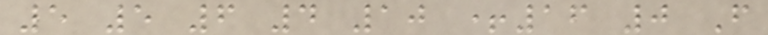5 5 6 4 10 +16 0 F
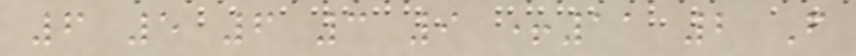6 5 6 3 9 +11 2 F
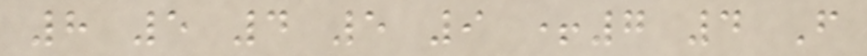8 5 4 5 9 +7 4 F
